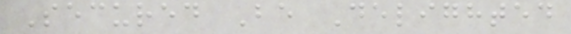Secured Be Delighted
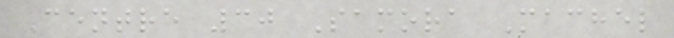Centre 30 Samora Machel
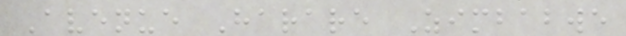Avenue Harare Zimbabwe
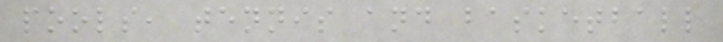pools, tennis and basketball
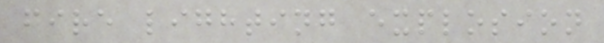fire lighting explosion
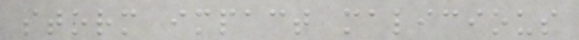storm impact malicious
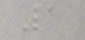1
